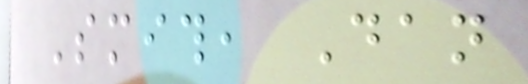Smith, Dan
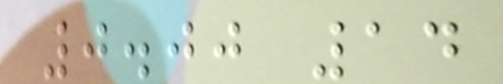0.00 14
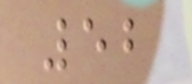52
